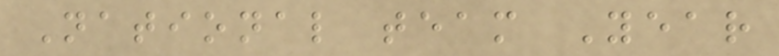National team Year
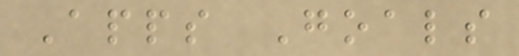Apps Goals
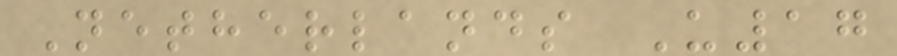Netherlands U17
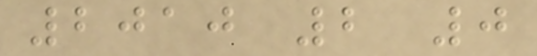2010 2 0
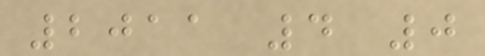2011 4 0
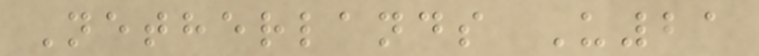Netherlands U21
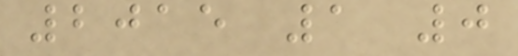2015 1 0
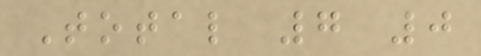Total 7 0
